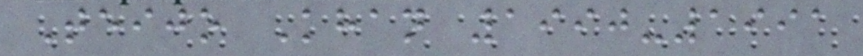Teijo Khan 1990-1991
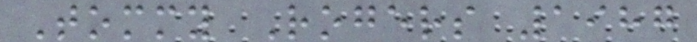Tommy Rogers 1987
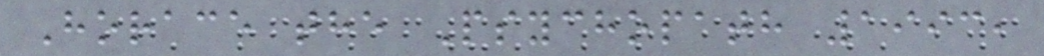Horace the Psychopath 1993,
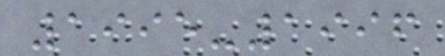1995-1996
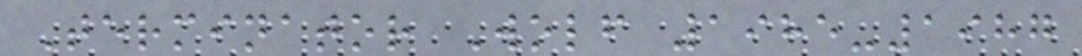Terminator Wolf 1985-1987
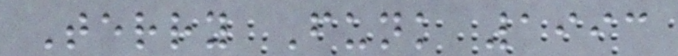Terry Funk 1993
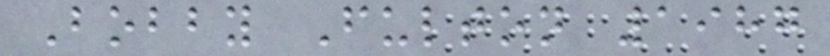Bobby Fulton 1987
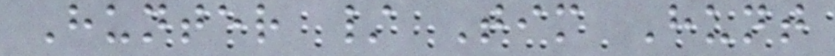Hunter / Tim Hunt
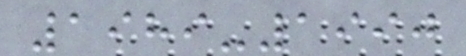1989-1990
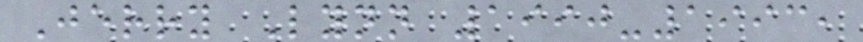Jerry Lynn 1990-1993,
